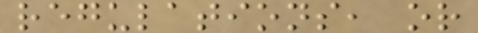regulations, or
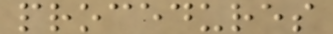procedures
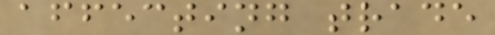affecting trade
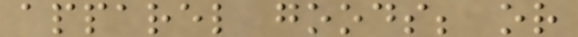apparel goods; or
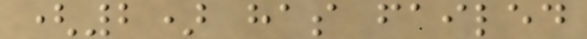(2) has failed
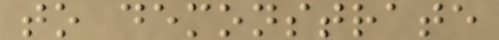to demonstrate
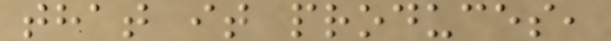that it produces,
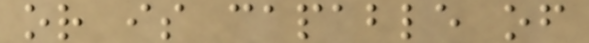or is capable of
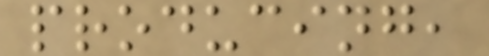producing,
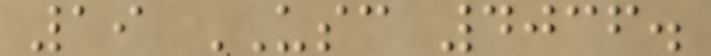19 USC 4036.
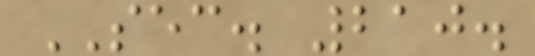SEC. 210.
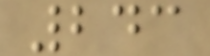243
